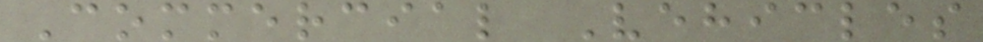Commercial Vehicles
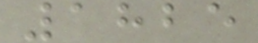1825
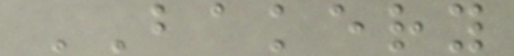BAKERY
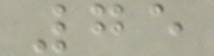75
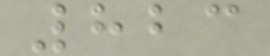823
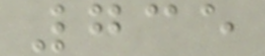735
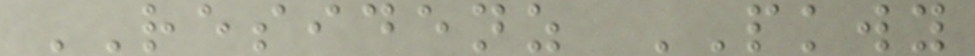RESIDENZ PKWY
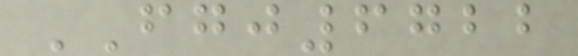FGJ6722
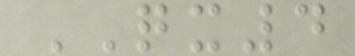QX4
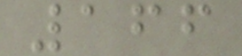166
